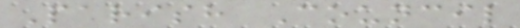Parish Council
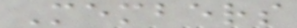Members
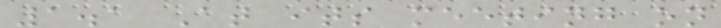1.1 At its meeting on
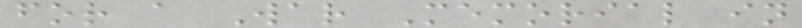for a War Memorial in
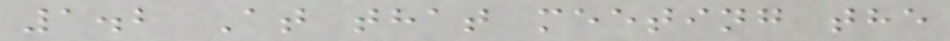1.2 At that meeting the
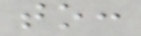to:
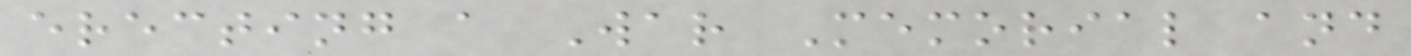erecting a War Memorial and
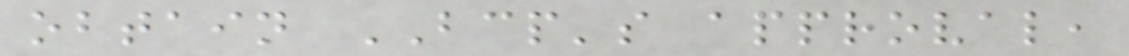obtain BCP's approval,
